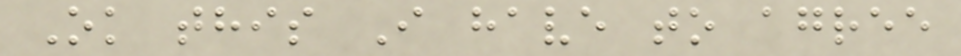Ok this I have to agree
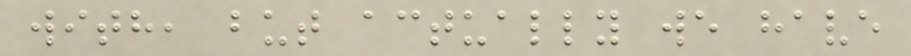with, but actually we have
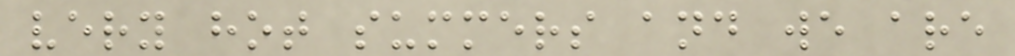very hot summers and we are
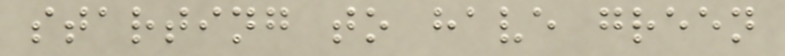starting to have green
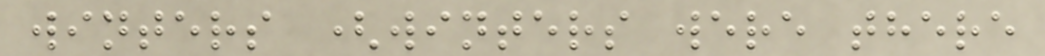winters (winters were there
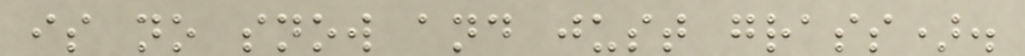is no snow and just grass).
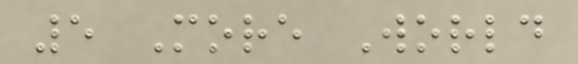5 More World
